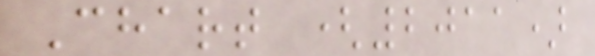Chart (2011)
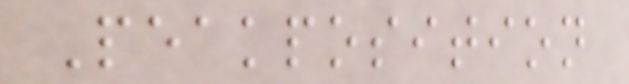Peakposition
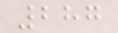287
